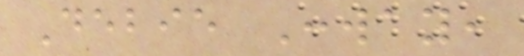Debie Conway,
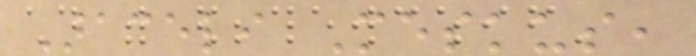Araceli Meskus,
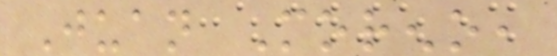Juan Moreno,
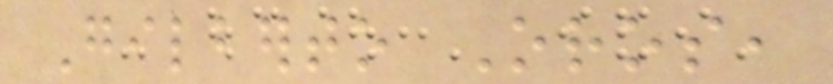Gilberto Oros,
